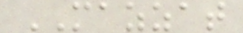MAZZAT
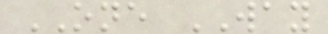ONE WAY
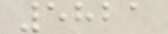5821
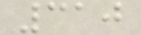310
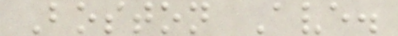Boston Ave.
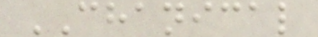CHANICAL
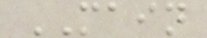MAIN
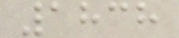1838
